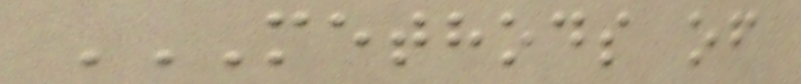METHODS OF
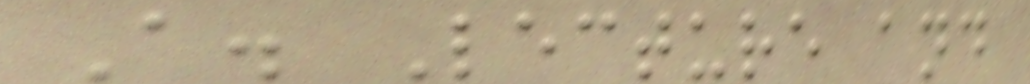A. Lecture and
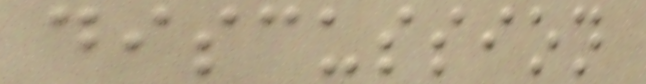discussion
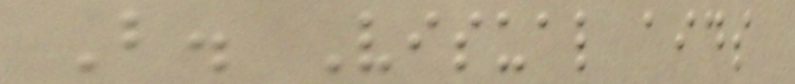B. Visual aids
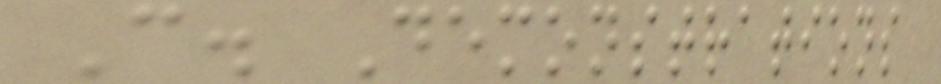C. Demonstrations
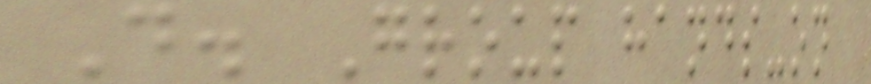D. Group hands-on
